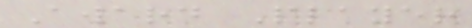Award Player
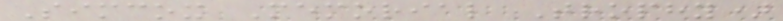Simcox Memorial Trophy)
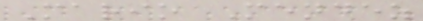Mario Mendez
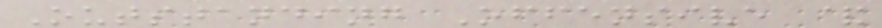Outstanding Offensive &
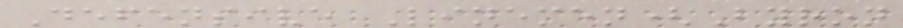Defensive Linemen(Byron
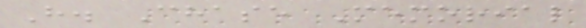H. Chase Memorial
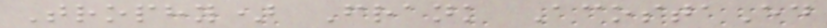Trophy) Frank AcostaEd
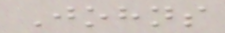Johns
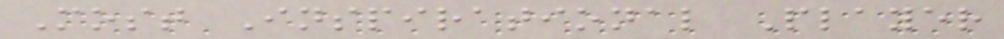Most Inspirational Player
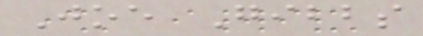Joe Gibbs
